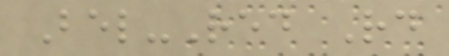Bel-Red Rd
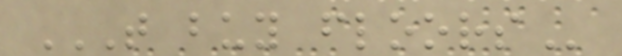T BUY FLOORS
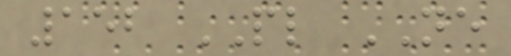152 PL NE
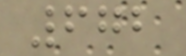672
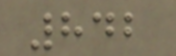842
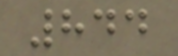844
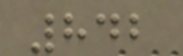842
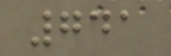741
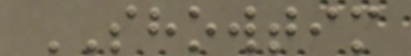SHOWTIM
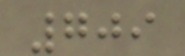709
